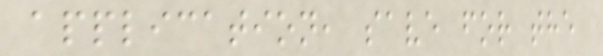application, save for the
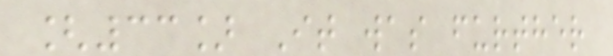[33] It was further
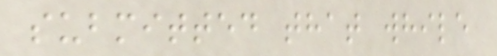submitted that while
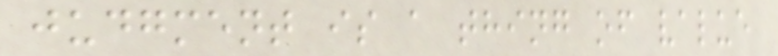judgment is a thing of value
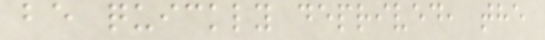be quickly deprived, the
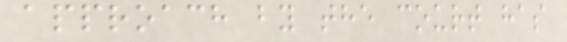approach by the court has
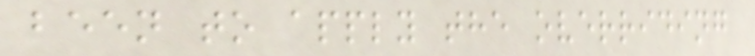been to apply the overriding
